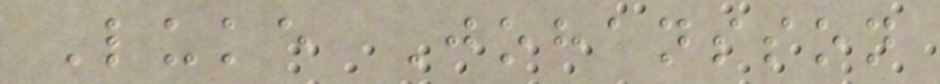Luke Johansson
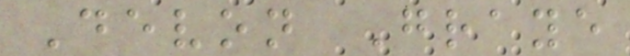Devon Graye
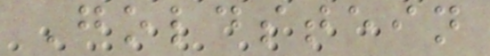Goldstein
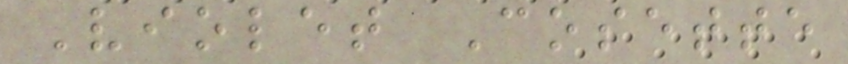Violet Cosette
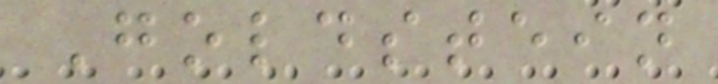Goldstein
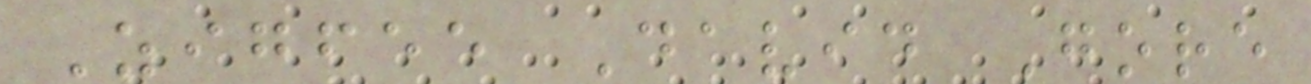Zigfee David Gore
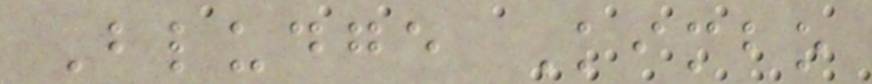Bludge Kimbo
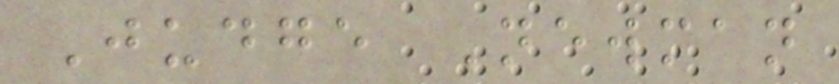Judge Newman
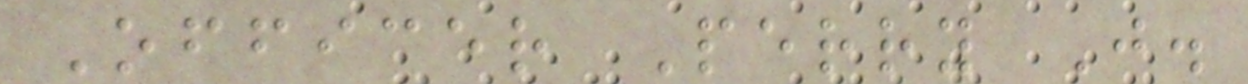Officer Perry J.
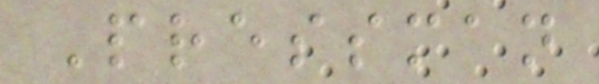Pressman
